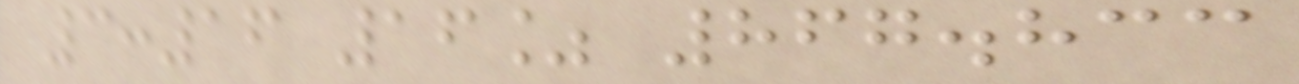3:16 16% 867.833
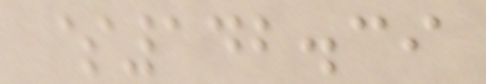$142.39
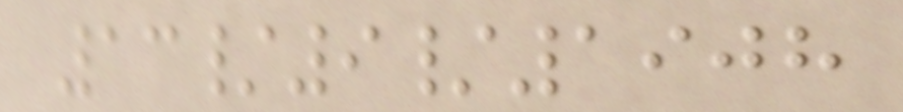13/9/1908
